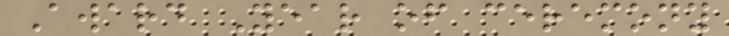Award Year of ceremony
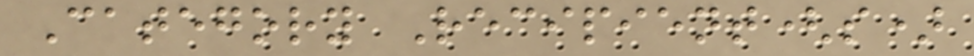Category Recipient(s)
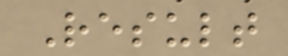Result
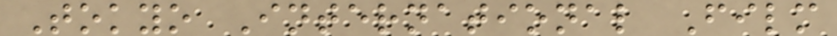Tokyo International Film
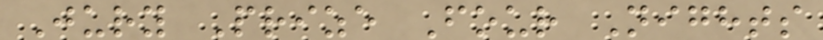Jury Prize Four Nights
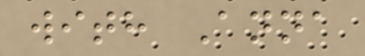with Anna
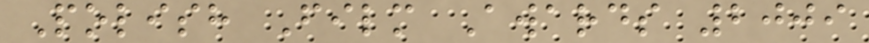Polish Film Awards 2009
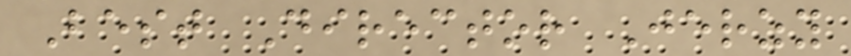Best Director Jerzy
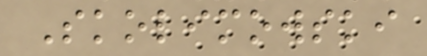Skolimowski
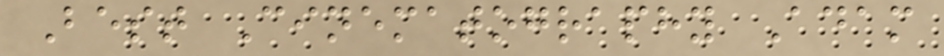Best Cinematography Adam
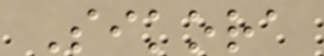Sikora
